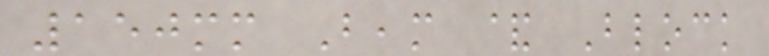150mm Beam & Block
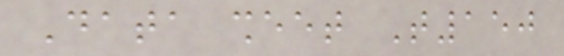Data sheet T150
